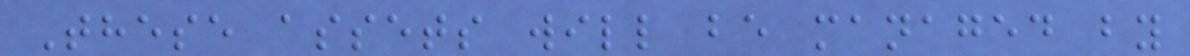These assets will be managed by
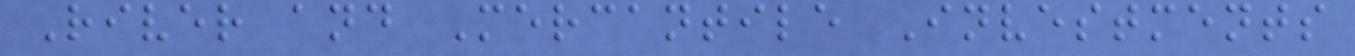River and Mercantile Investments
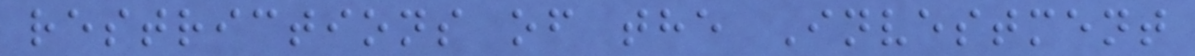restrictions of the Investment
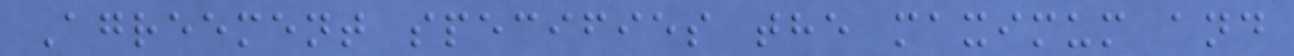Agreement specifies the maximum and
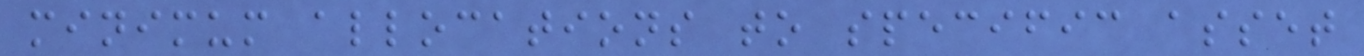minimum allocations to specific asset
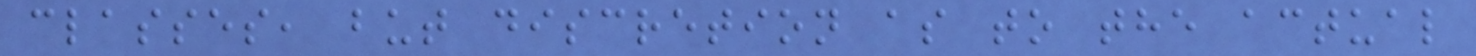classes, but discretion as to the actual
